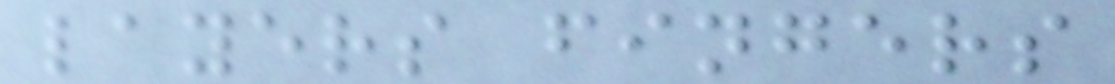layers fingers
